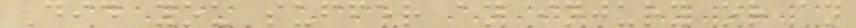Did you suffer an injury or an
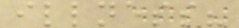illness?
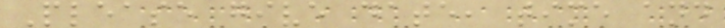Please give date, time and
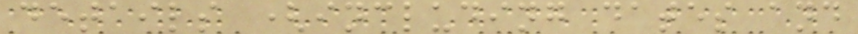details (including dates and
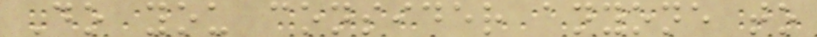Do you consider anyone to
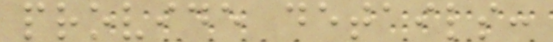provide details:
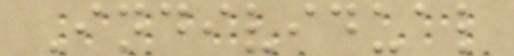Individual
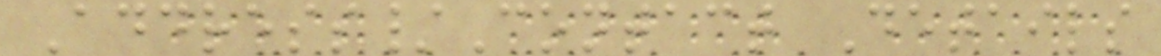Address/Contact Details
